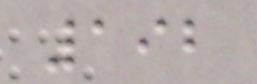192
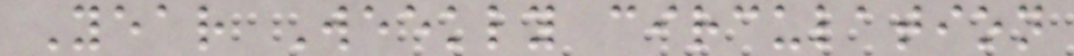Year Weekly circulation
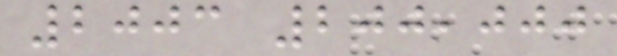2003 200,000
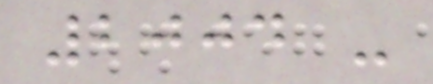2004 -
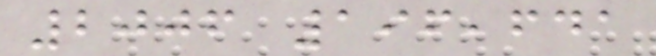2006 196,641
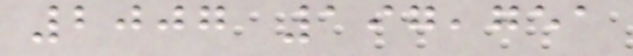2007 197,751
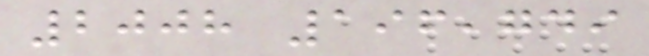2008 196,749
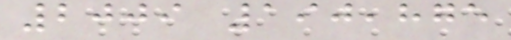2009 190,875
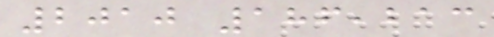2010 186,213
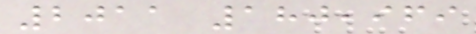2011 180,969
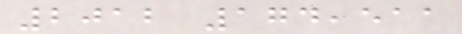2012 174,511
